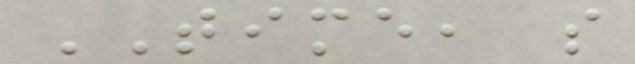TIME, s
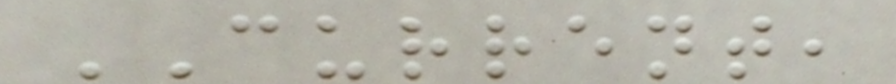CURRENT,
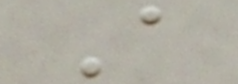A
